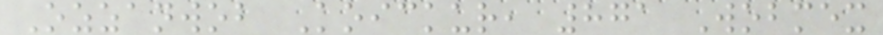Ozzanwob Koickur, 871 Wobmex
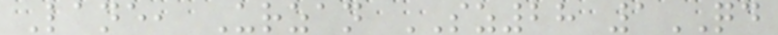Lane, Urzan SZ28 1QD
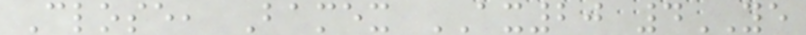Close, Bamex AX20 4YE
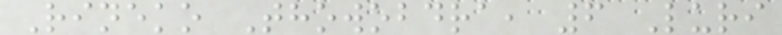Rineko Thowobdra, 6 Luri
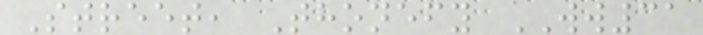Street, Thonefy WW31
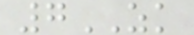7ZK
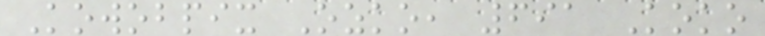Kowobpix Ozko, 691 Koko
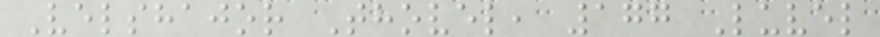Velshajor Thovel, 177 Luvel
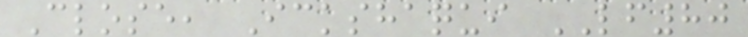Close, Ickshaqui LF80
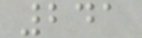241
